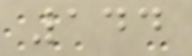144
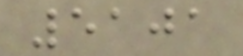5101
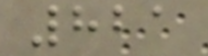821
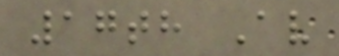17th Av
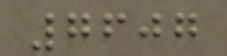7607
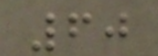60
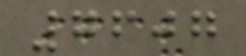7607
